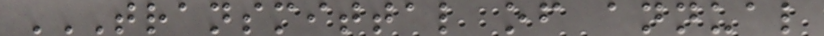TRANSMITTAL OF ANNUAL
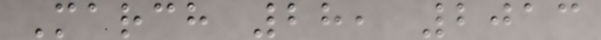March 28, 2013
